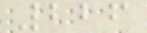226
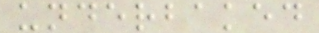underbaked
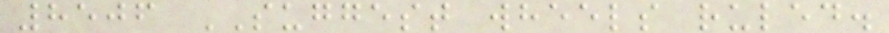8506 SUGGEST wheels ruled.
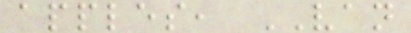apples, VAN
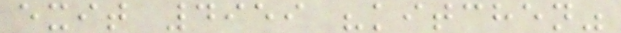exit 4959 "kitchen"
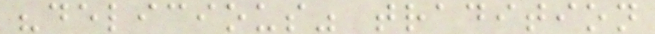"delicious" tradition
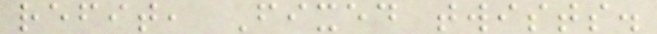refit, Fixed twists.
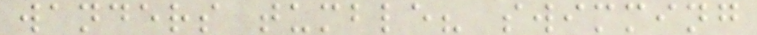wanders tumble? swimming
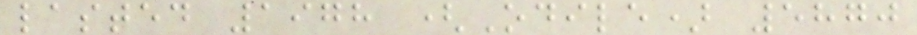lasted 1978 (Odile) 5870
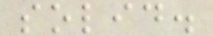solid.
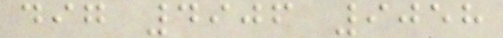dig 4906 9058
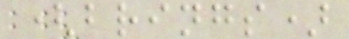(brings)
